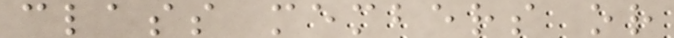class members or
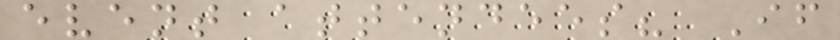event attendees? If
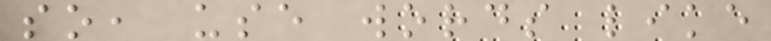so, use words like
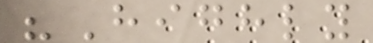"Highly
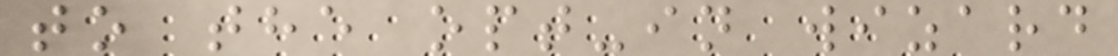to the opt-in wizard
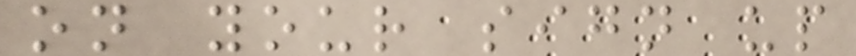on your sign up
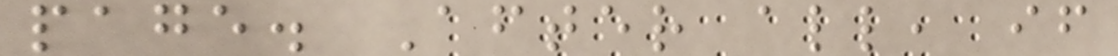page. After all, if
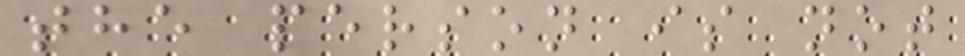the person is not
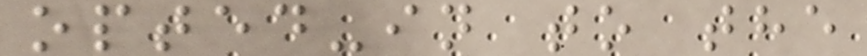opted-in to the
